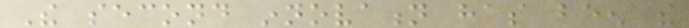The second innovation has been the
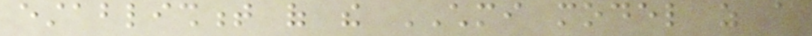establishment of the CHMI model as a
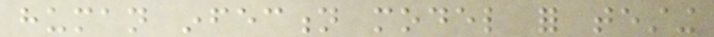human infection model for testing
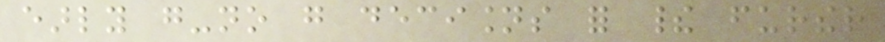early go-no go decisions for their further
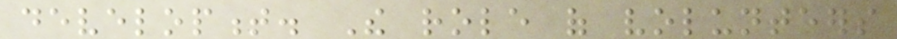development. The role of volunteers
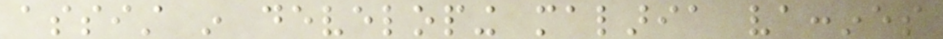assist in developing malaria vaccines
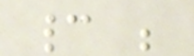cannot be
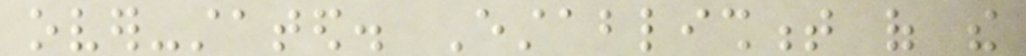over-stated. Establishment of the
